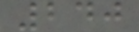240
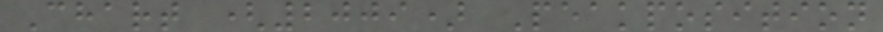Chart (2009) Peakposition
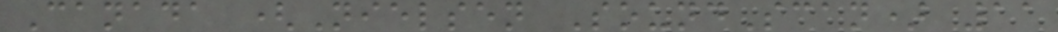Canada (Nielsen SoundScan) 11
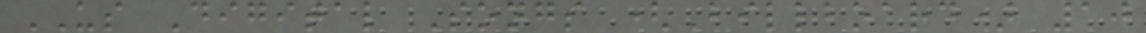US Digital Songs (Billboard) 10
